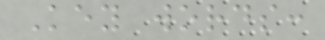Key words:
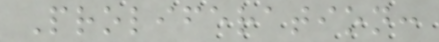Proliferation:
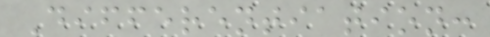Differentiation:
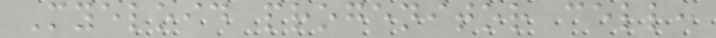Myeloid progenitor cell:
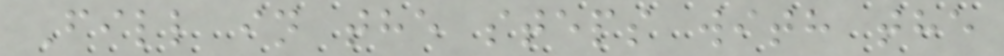Fill in the steps with the
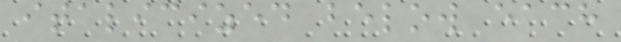italicized below each
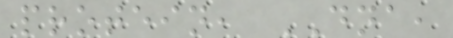protein, DNA,
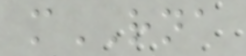mRNA
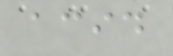acid
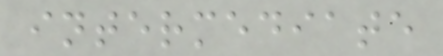intermediate
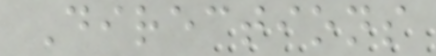Directions
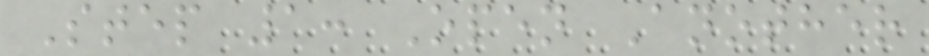Step 1: Open Another
